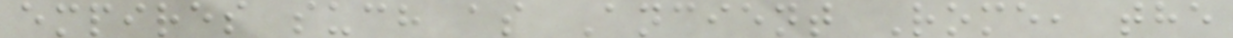empires such as Ancient Rome, the
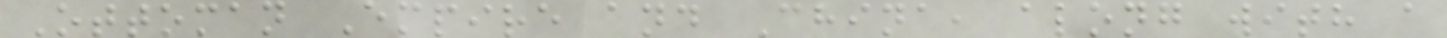Ottoman Empire and China, along with a
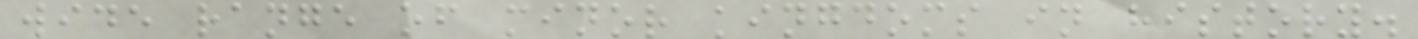wide range of minor kingdoms in history.
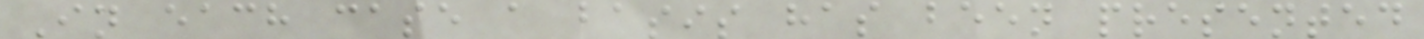In each case a basis has been presented
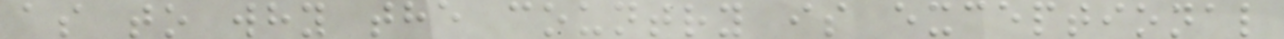as to why the country is exceptional
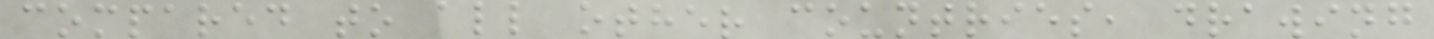compared to all other countries, drawing
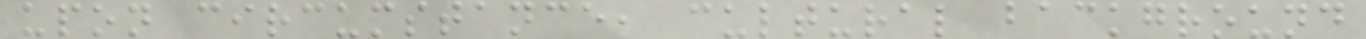upon circumstance, cultural background
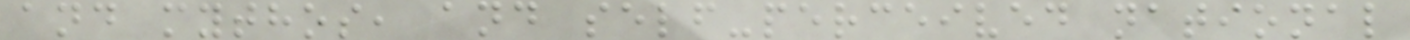and mythos, and self-perceived national
